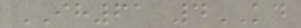IH61 4KD
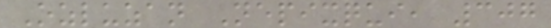Ozluzan Nepixqui, 307
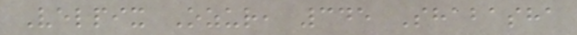Velpix Ozur, 345 Shabasha
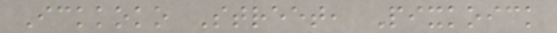Ickkoko Street, Pixkoick
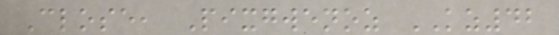Close, Pixgwenoz KZ42
